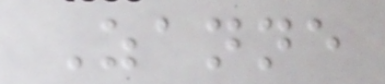Zanne
